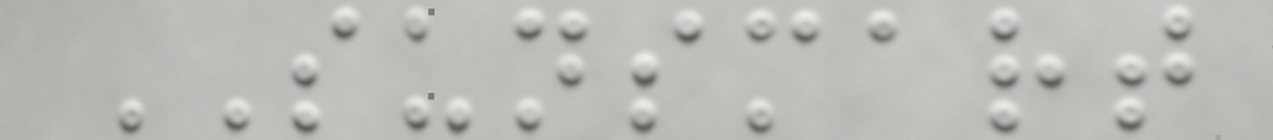SUNSMART
